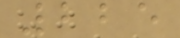225
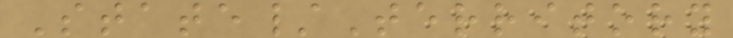State/Territory
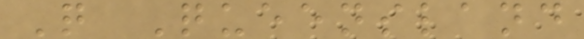Q Queensland
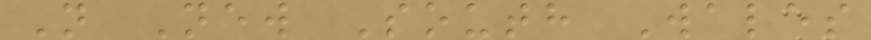N New South Wales
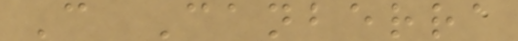C Canberra
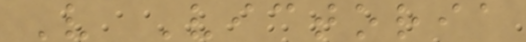V Victoria
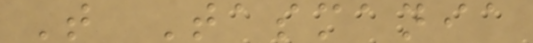T Tasmania
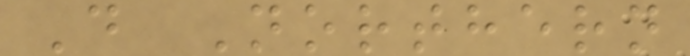D Northern
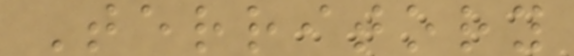Territory
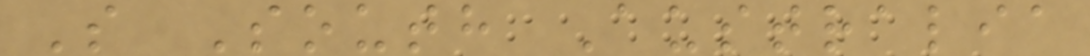S South Australia
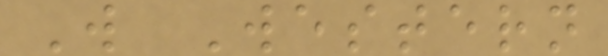W Western
